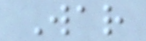War
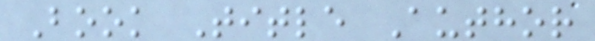Book Title Author
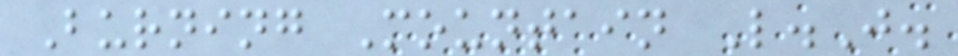Burning Mountain L.J.
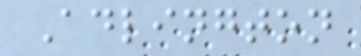Adlington
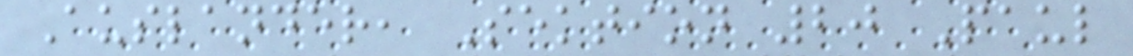Auslander, Sektion 20 Paul
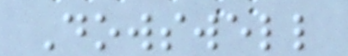Dowswell
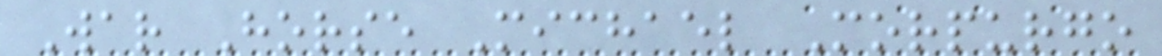War Horse Michael Morpurgo
